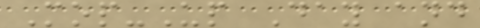Mop-Up Day and
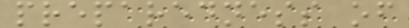preparedness of
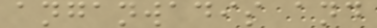anganwadis and
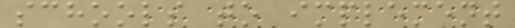schools to implement
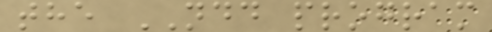the NDD program
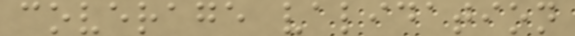coverage validation
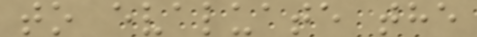to evaluate the
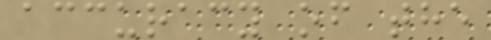accuracy of the
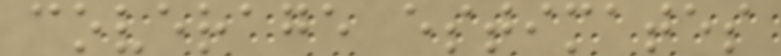coverage estimates
